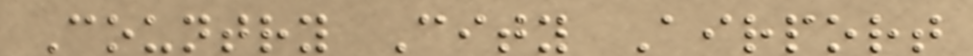Country City Airport
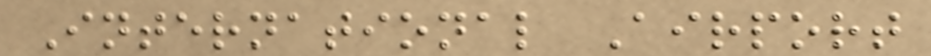International Airport
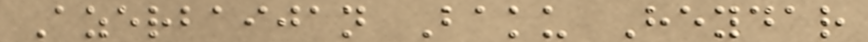Azerbaijan Baku Heydar
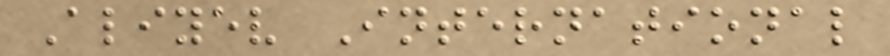Aliyev International
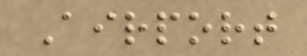Airport
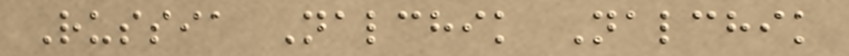Russia Nalchik Nalchik
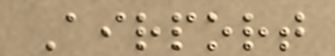Airport
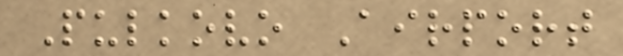Pulkovo Airport
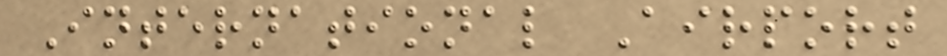International Airport
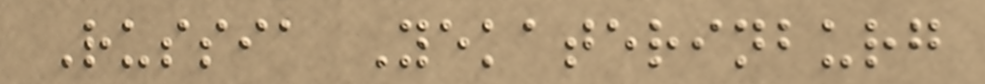Russia Yekaterinburg
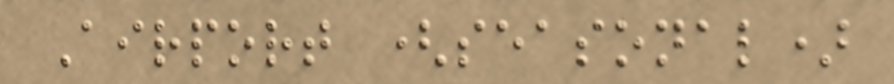Airport (seasonal)
